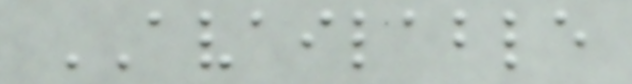AVAILABLE
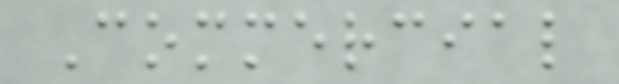Commercial
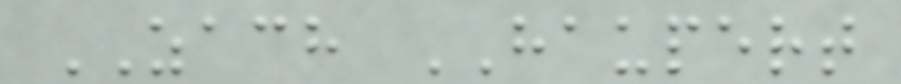ZACH HAUPERT
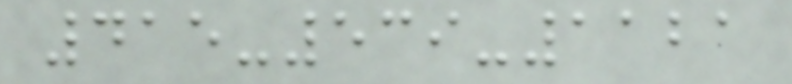415-539-1121
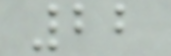22
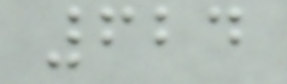624
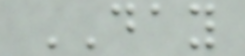DAY
